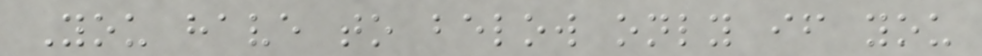You have to below only if you
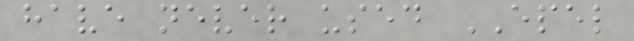have never used EPEL
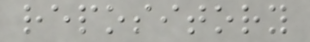repository
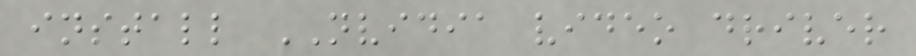install NVIDIA video driver
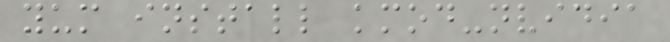yum install kmod-nvidia
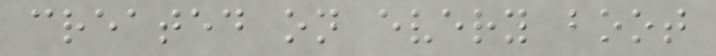created on every boot
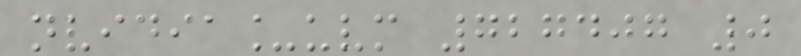nvidia_uvm 727407 0
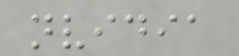nvidia
